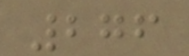276
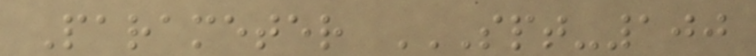Parameter SPT-100
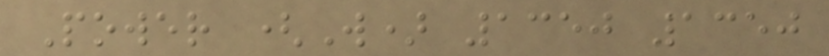Power (W) 1350 1350
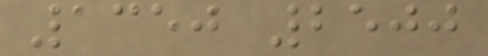1350 2500
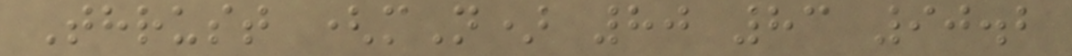Thrust (mN) 80 83 90.2
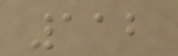112
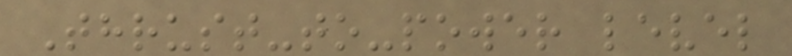Thrust-to-power level
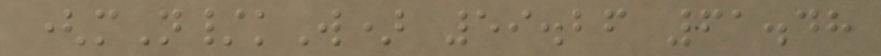(mN/kW) 59.26 61.48
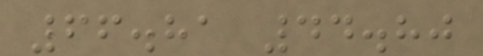66.81 44.80
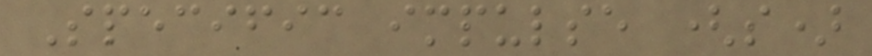Specific impulse (s)
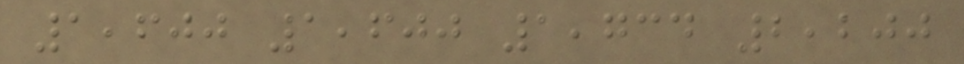1,600 1,600 1,734 2,200
